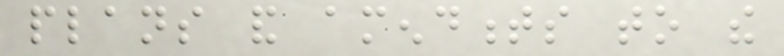plans and amendments to the
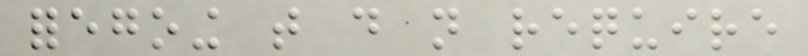foregoing that do not require
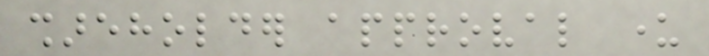shareholder approval under
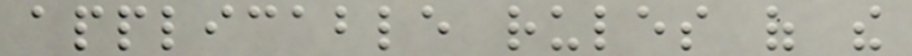applicable rules of the
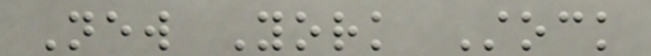New York Stock
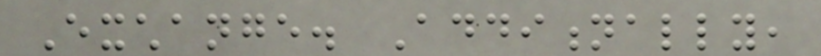Exchange. Additionally,
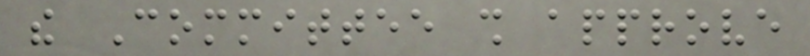the Committee shall approve
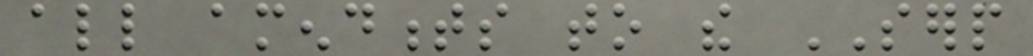all amendments to the SERP
